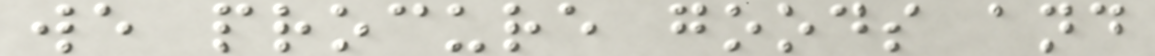we procure goods and
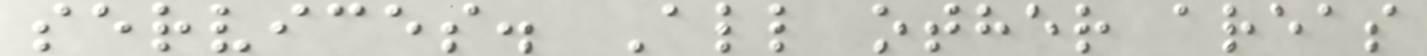services. All other areas
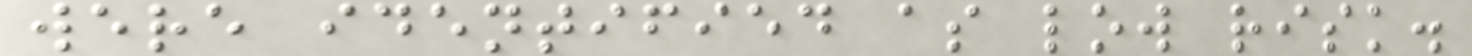were identified as low risk.
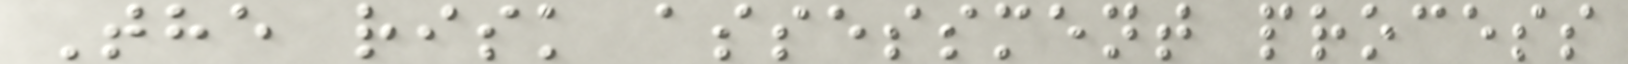The risk assessment process
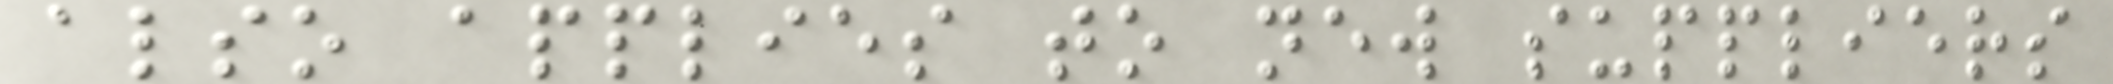also applies to new suppliers
